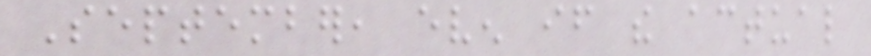September, even if the actual
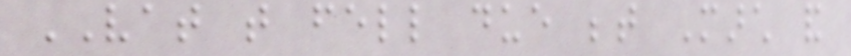VAT that fell due between March and
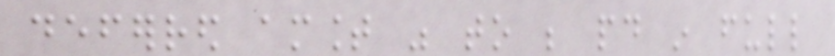deferred amount was to be paid in full
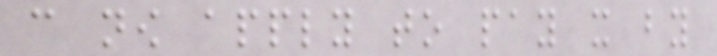can now apply to pay it by
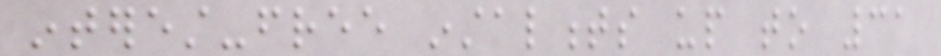interest-free instalments up to 31
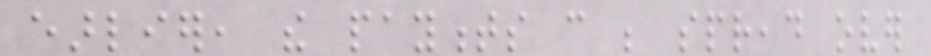earlier, the payments can be spread over
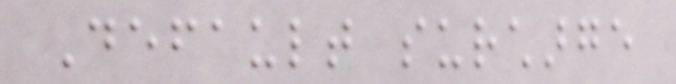Default surcharge
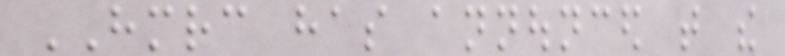HMRC has announced that the
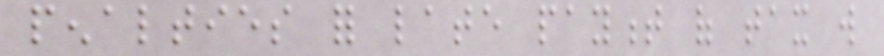penalties for late payment of tax will
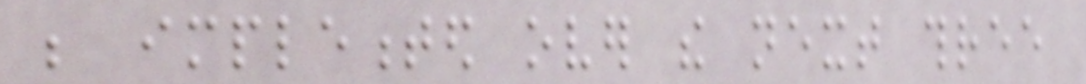be implemented over the next three
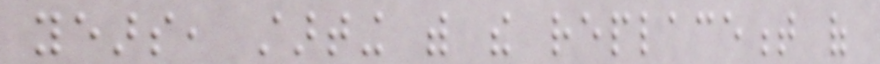years, starting with the replacement of
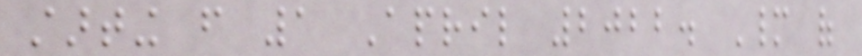starting from 1 April 2022. Many of
